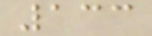133
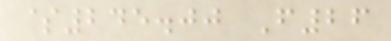$245.00 F26
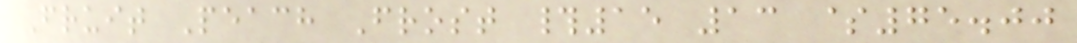Fruit Peach Frost #15 13 $75.00
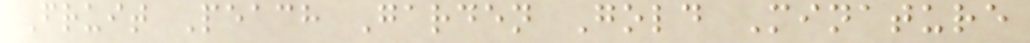Fruit Peach Garden Gold Minature
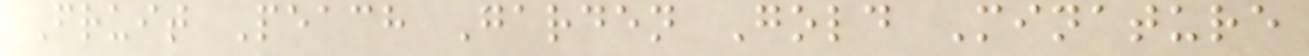Fruit Peach Garden Gold Minature
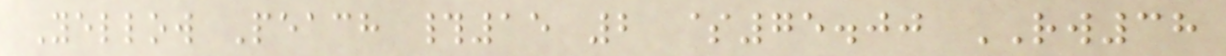Yellow Peach #15 2 $75.00 RW38
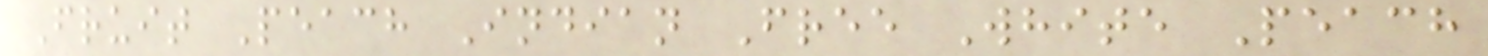Fruit Peach Indian Free White Peach
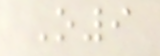O9
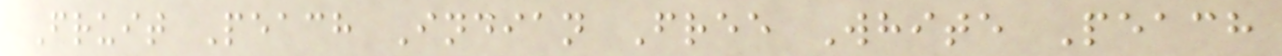Fruit Peach Indian Free White Peach
